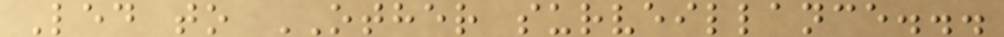Led to OTHER surveillance...
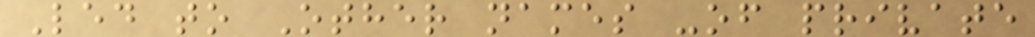Led to Other names -of private
